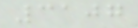3107
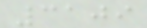3109
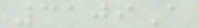3109A
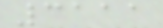3111
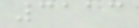3113
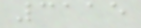3115
